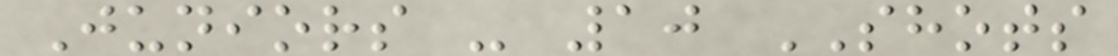Juniors - 10 SHOTS
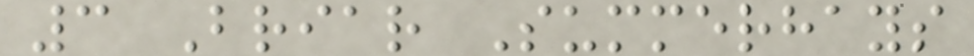3 Briar Summerhays
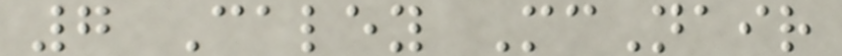7 Caley McNair
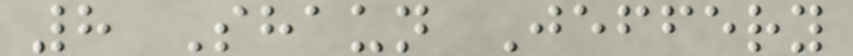8 Shaun Jeffery
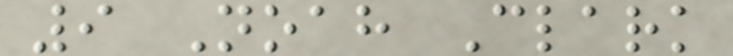9 Noah Clark
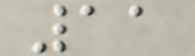11
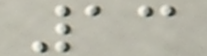13
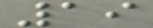19
